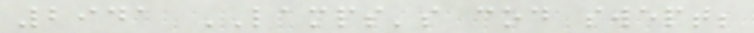2941 LAMPS's cod swept;
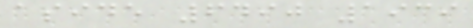aside 6490 1939
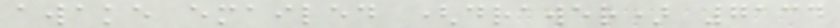awake emailed (drawer) 7134
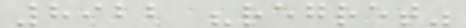8922 "regret"
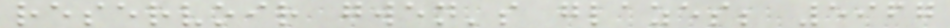reservoir gwen's glazes; 5967
